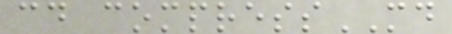cd compressMD
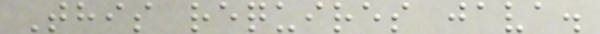This requires java.
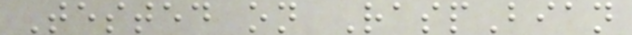Tested on RaspBian
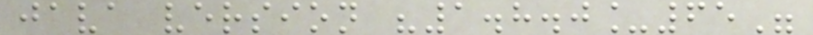java version "1.8.0_65"
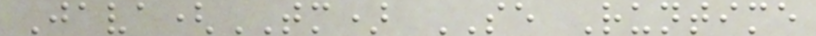Java(TM) SE Runtime
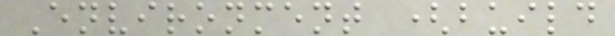Environment (build
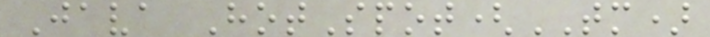Java HotSpot(TM)
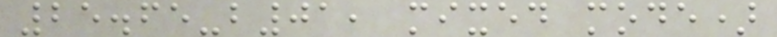25.65-b01, mixed mode)
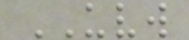UVW
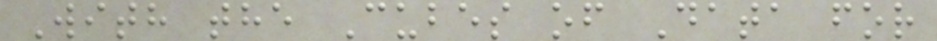With the Cubes of Data for
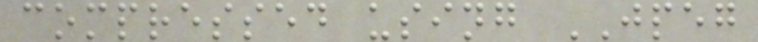compressed using JPEG
